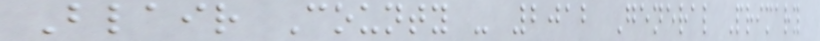Blair County - 2012 General Primary
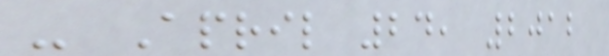- April 24, 2012
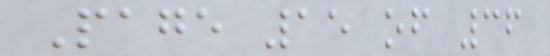Page 15 of 36
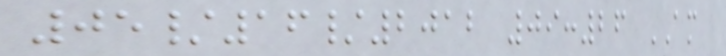05/16/2012 09:26 AM
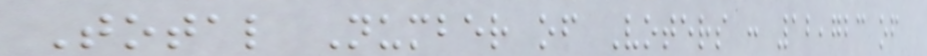Total Number of Voters : 12,723 of
